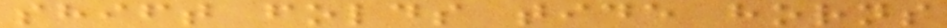shift folds tide horns
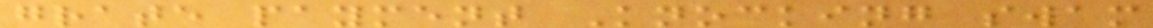grate payment Knocking swam
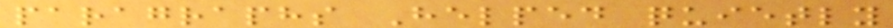paragraphs Helped quietly
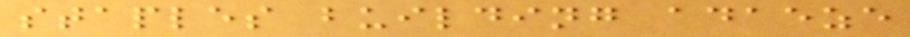staples building adaeze
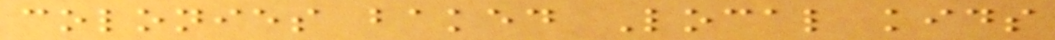colonies baked Local kids
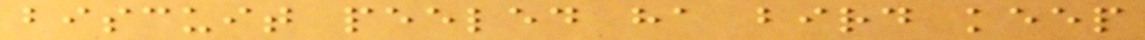biscuit peeled ha bird keep
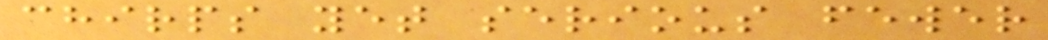chirps yet serious fewer
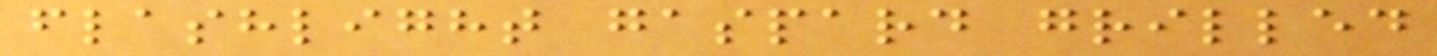flashlight gaspard grilled
